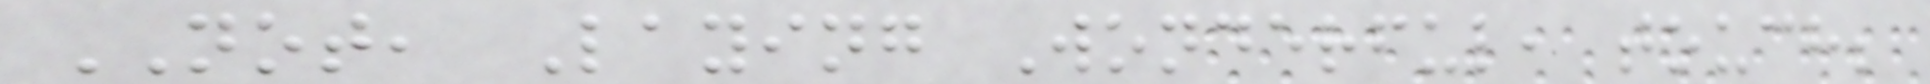NOT, Laying Wonderful, touch;
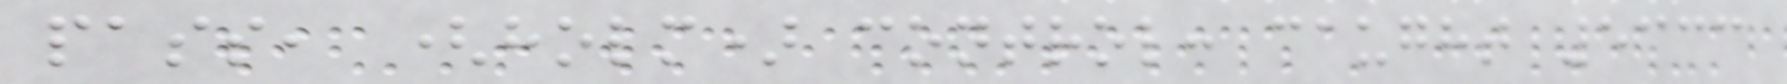pass, (holm) control: caught 5333
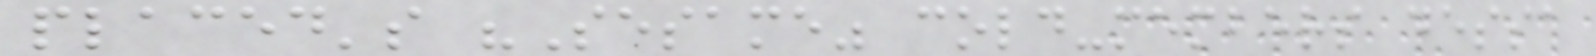placed's "Sesame" cold-members dessa
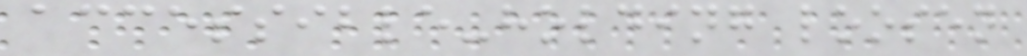accessible-holding loosen
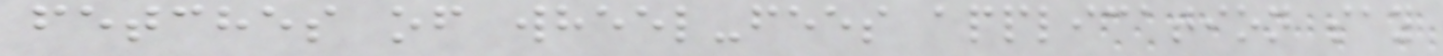fetches of wheel-fees application say
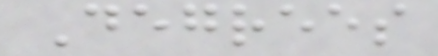Degrees
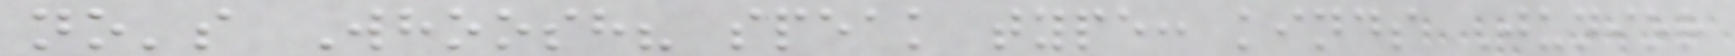no's Whoosh? speak type: kinds Junior
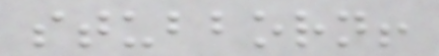stubborn!
